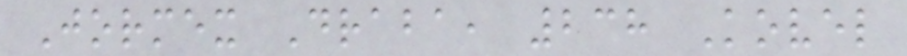Jormex Draba, 238 Kovel
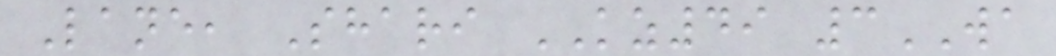Lane, Shari KZ49 3WA
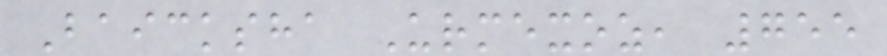Baicksha Urmexoz, 755
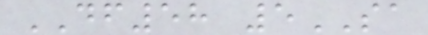DF58 5SA
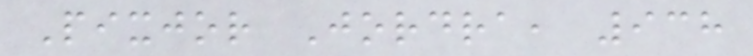Pixjor Jordra, 938
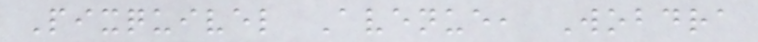Pixquivel Avenue, Wobdra
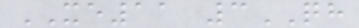XE11 3QH
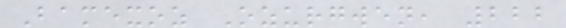Bamexoz Ozurgwen, 222
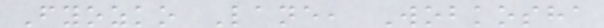Fyozko Lane, Wobkosha
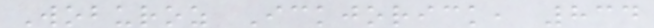Woburoz Ickjorick, 834
